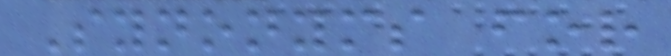Synonyms for
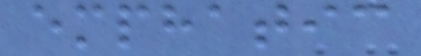emphatic
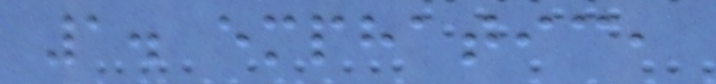1. emphatic,
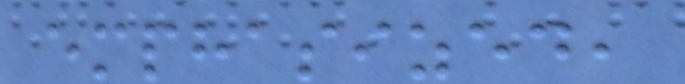emphasized,
